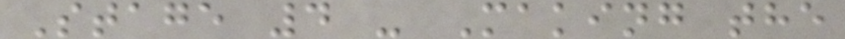Stage 4 - Making the
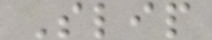Slip
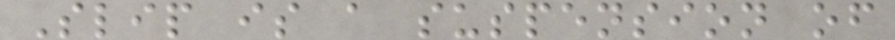Slip is a suspension of
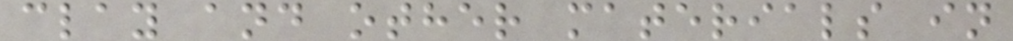clay and other materials in
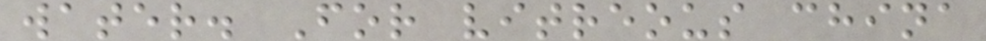water. For vitreous china
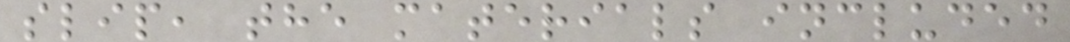slip, the materials included
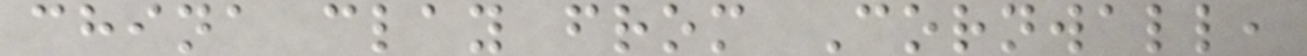china clay from Cornwall,
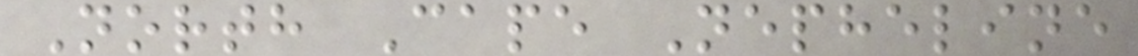North Cape Nepheline
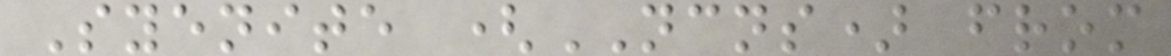Syenite (NCNS) from
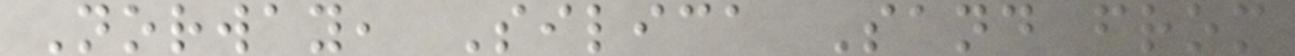Norway, Silica Sand from
